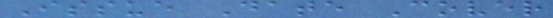Issue Date Cover
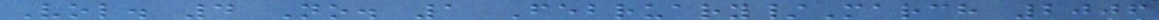Vol. 4 No. 1 February/March 2006
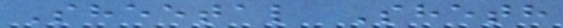Sheetal Sheth
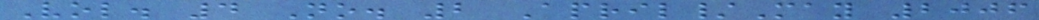Vol. 4 No. 2 April/May 2006
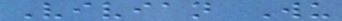Vivian Wu
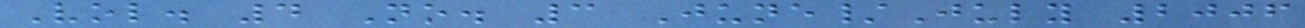Vol. 4 No. 3 June/July 2006
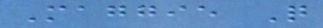Maggie Q
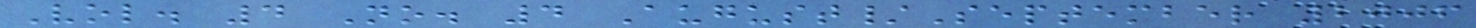Vol. 4 No. 4 August/September 2006
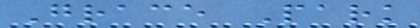Grace Park
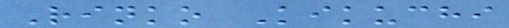Rinko Kikuchi
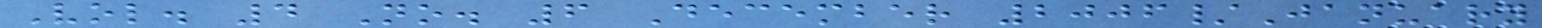Vol. 4 No. 6 December 2006/January
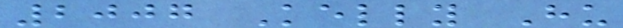2007 Kelly Hu
